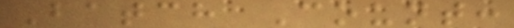Batch Count:
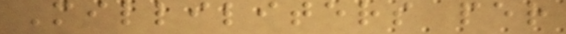Milliliters per
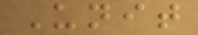Unit
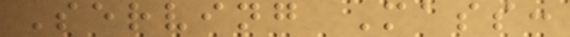Serving Mass:
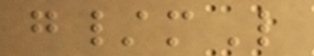g/mL
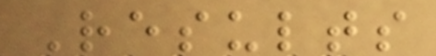Results
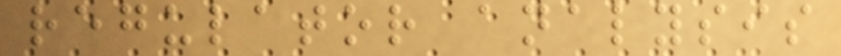regulator analysis
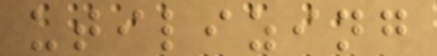utilizing
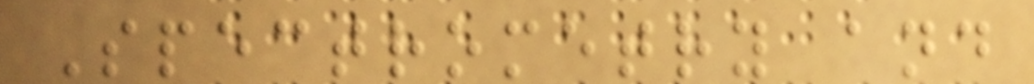Spectrometry and
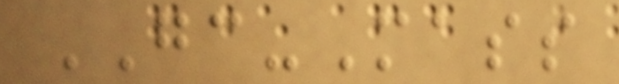GC-Mass
